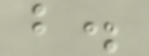b.
